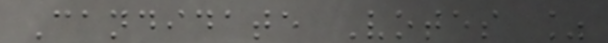Candidate Votes %
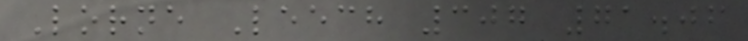Lorne Leech 307 71.06
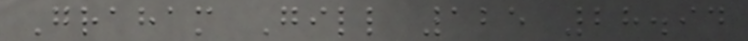Graham Gill 125 28.94
